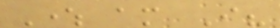Where am I?
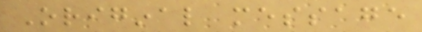Original message
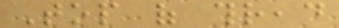Top of thread
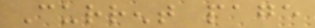Current page
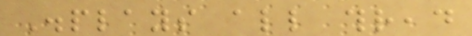Displays all thread
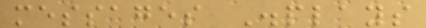messages Displays
